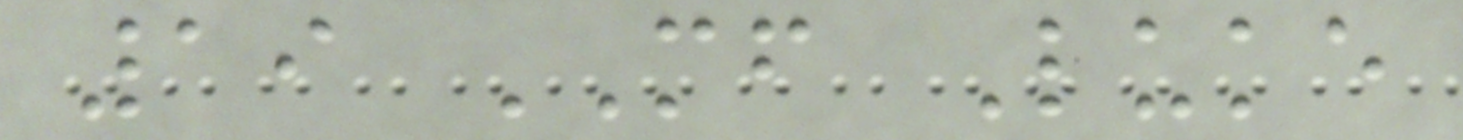19 MF Luke
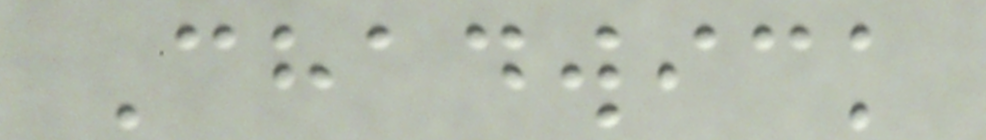Chadwick
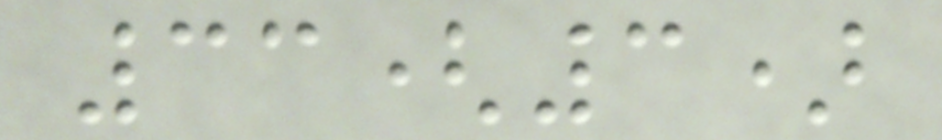33(3)
